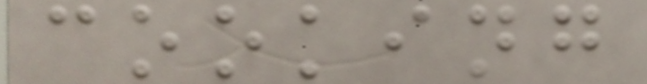cooking
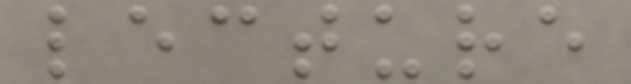lecture
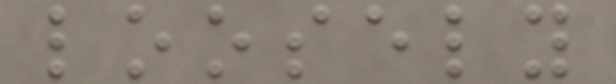loosely
